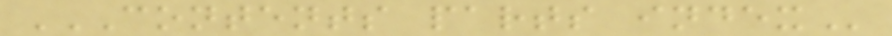CONTENTS PARTS INDEX
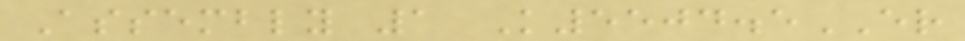Assembly 1 K5504.5ER
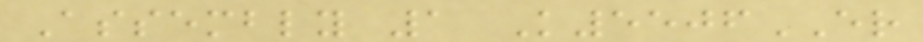Assembly 1 K5506ER
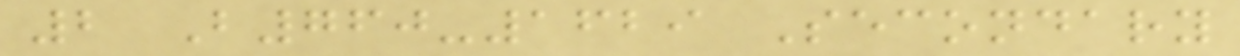2 B760-1629 Secondary
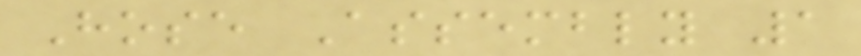Hose Assembly 1
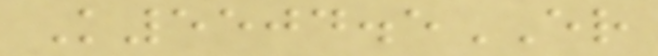K5504.5ER
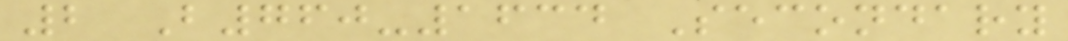2 B760-1634 Secondary
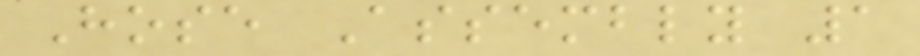Hose Assembly 1
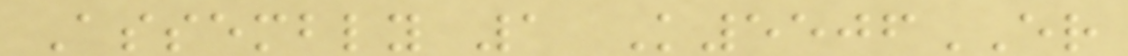Assembly 1 K5506ER
